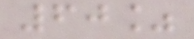60%
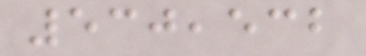530,532
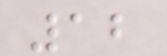12
